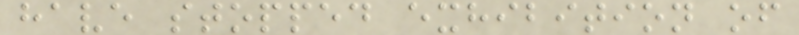have stopped exhibition of
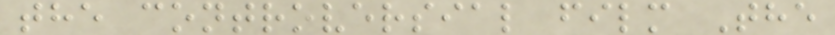the controversial film The
